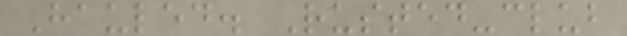Hauled. Rusted-club
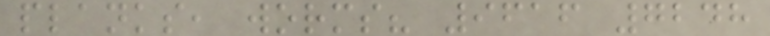planks, worms? 9616 7248
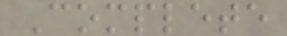Complete
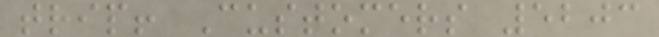trip! Customers 5203
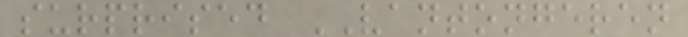surprised VANTONGEREN
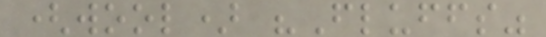(wool) "Fluffs"
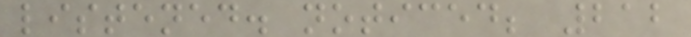listened. noticed; 212
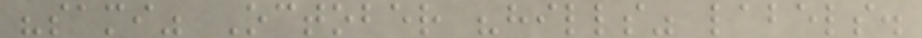"sami" October "hills" labels.
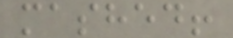mashed!
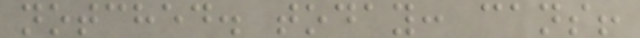notched. today: cans!
